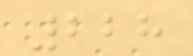228
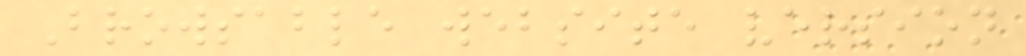Browsable website version
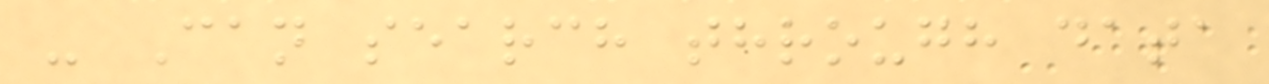- Can search through data
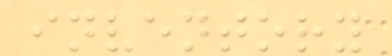inventory
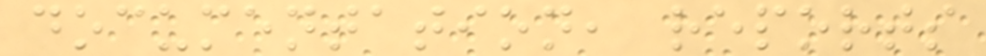documentation, reports
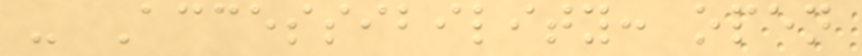- Accessibility: open
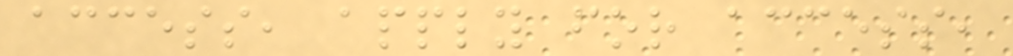access, apply for access,
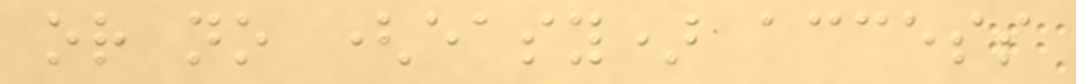or no (easy) access
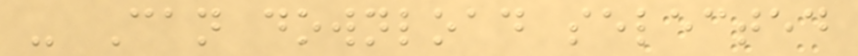- Can download selected
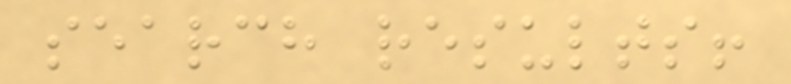search results!
